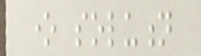one solution
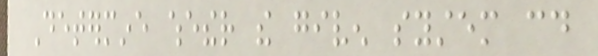Determine whether the given system could
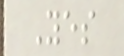Yes
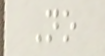No
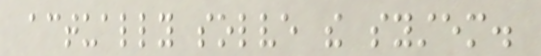actually solve the system.
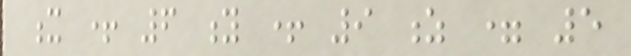x + 6 y + 9 z = 5
